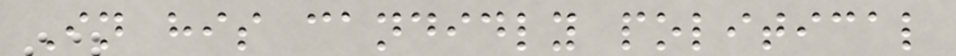In his candidly political
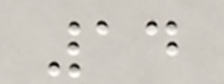14
